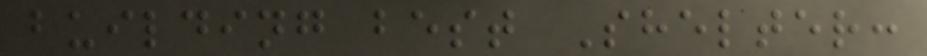building best Shelter:
